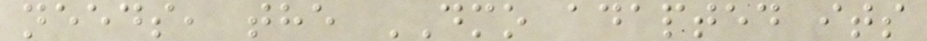needs, the DMO adapted its
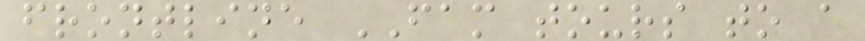frontline FAM tours to a
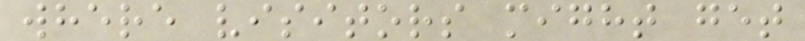where visitors might get
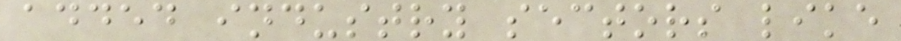added industry sectors like
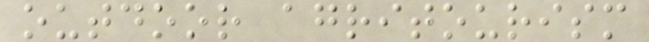outdoor agritourism
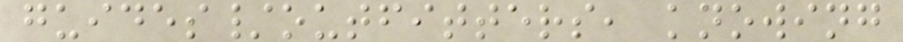guides/outfitters, knowing
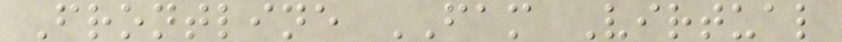Frontline FAM Virtual
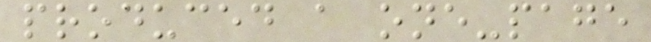produced a one-page
